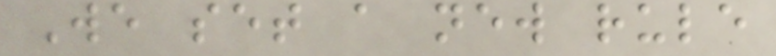We set a new rule
